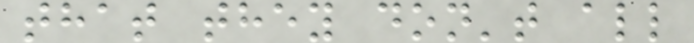that they don't all
